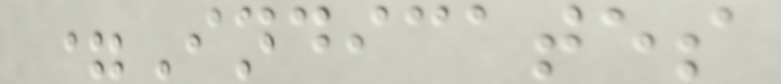=Indicates
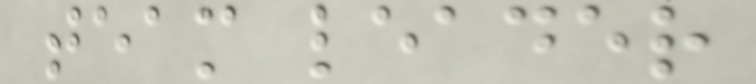team leader
